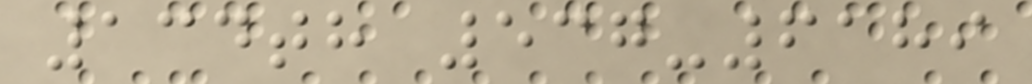134th 537-6189
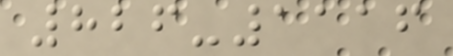826-1116
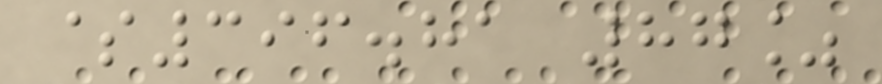$396.81 87%
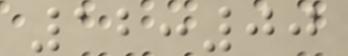12:00
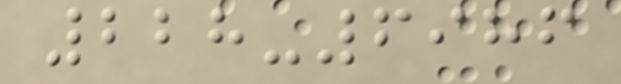228-6986
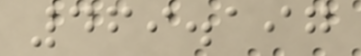469.197
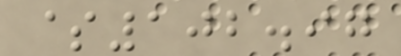$102.97
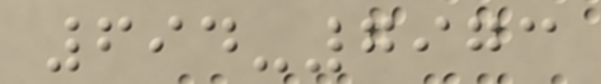694-7973
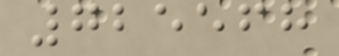725568
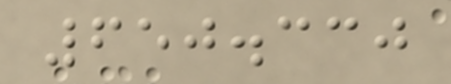650.330
